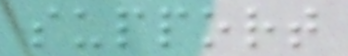support
